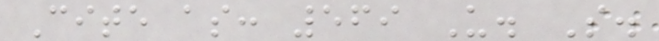Cite as: 569 U. S.
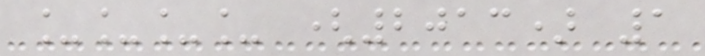____ (2013) 1
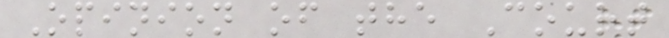Opinion of the Court
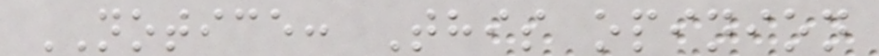NOTICE: This opinion
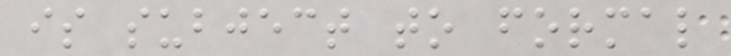is subject to formal
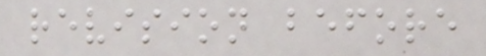revision before
